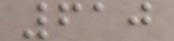610
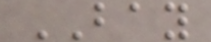BAY
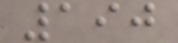190
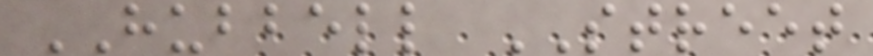HUBBELL STREET
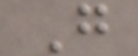G
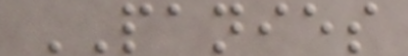PANIES
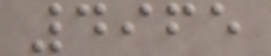4965
